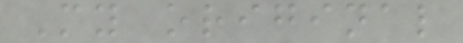My original
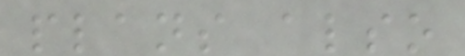plans also
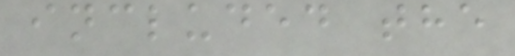included the
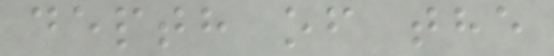depth of the
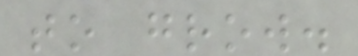to grow.
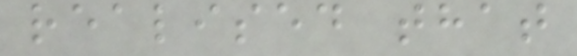realised that
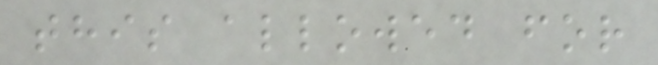this allowed for
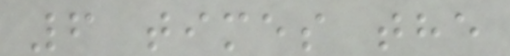6 times the
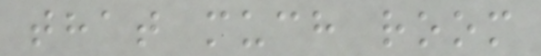that much room
